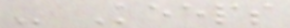- Keeps
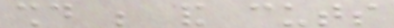should be and cuts
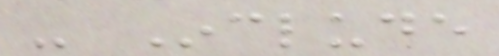- Include
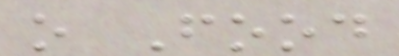o Food
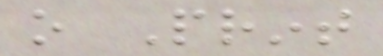o Print
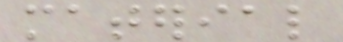material
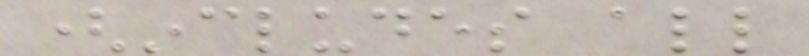(includes all
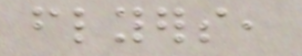flyers,
